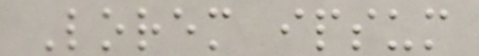Lorem ipsum
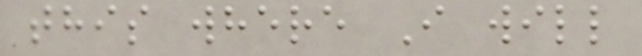this where I will
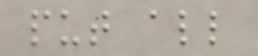put all
